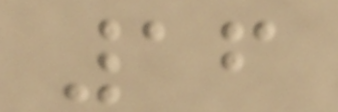16
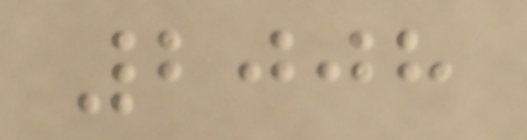2008
